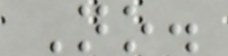No.
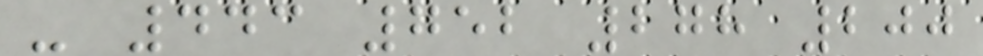- 443 752 278 200
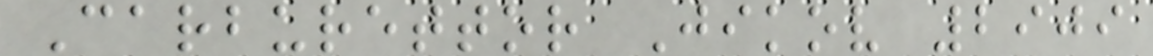Carburettor Jikov 2909
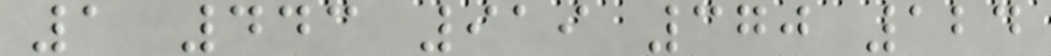1 443 919 370 124
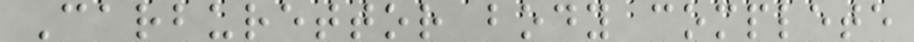Carburettor body complete
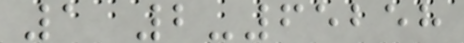1 2-65258
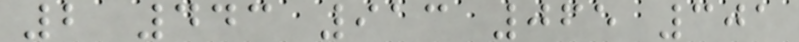2 443 913 065 301
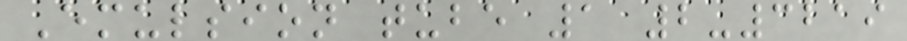Emulsion tube 1 2-3219
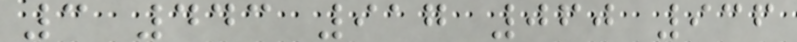3 443 917 060 936
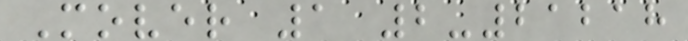Mover 1 2-21218
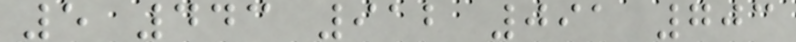5 443 912 091 703
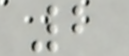2
